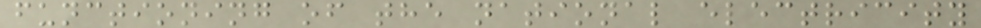functioning of the national electricity
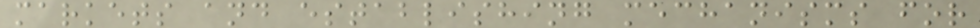markets and establishing mechanisms for
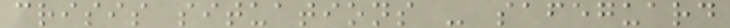crisis situations - safeguard
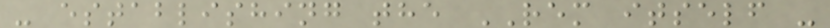- establishing the REM itself -
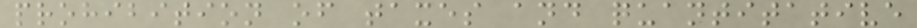prohibition of taxes and quantitative
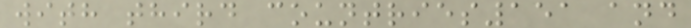with third countries151 and
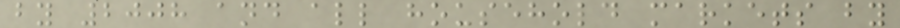by 2008 and all household markets by
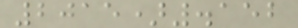2015).152
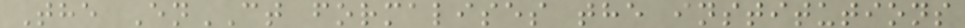The EnCT formalises the institutions
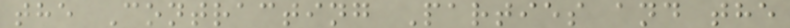the Contracting Parties and the
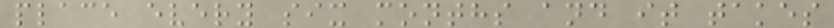place every six months and it takes
